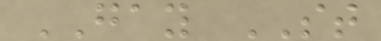GAY ST
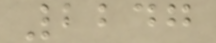2247
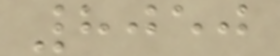8050
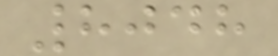8048
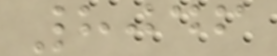8046
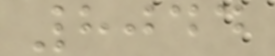8044
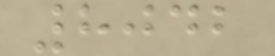8042
